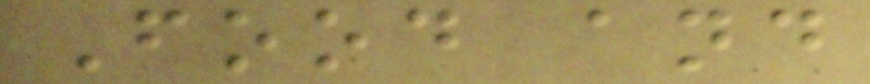Food and
